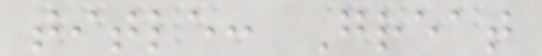title: Great
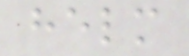helm
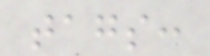tags:
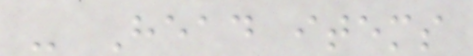- Head items
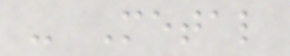- Metal
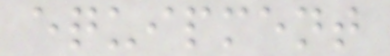equipment
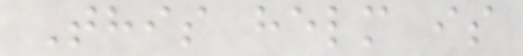This helm is
